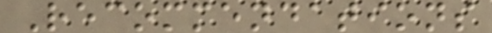Recommendations
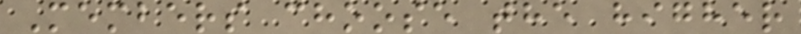Members choose the higher
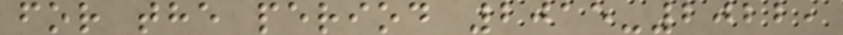for the period 2015-2022,
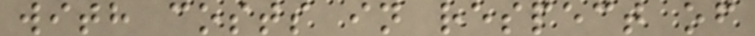with costs in respect of
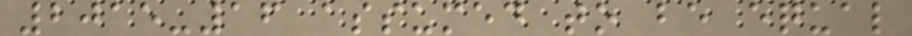2015-16 assumed to be equal
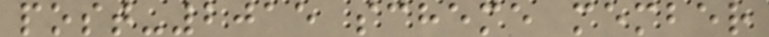post-2015 scheme member
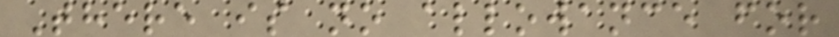There is no allowance for
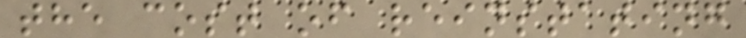the cost of reinstating
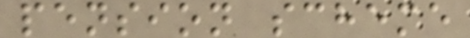pension scheme
